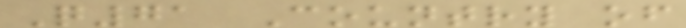Q71 Country of
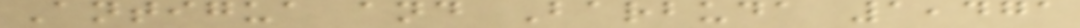Antigua and Barbuda 1,471
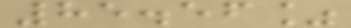85.56%
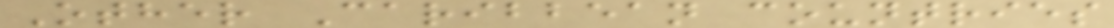Other Caribbean countries
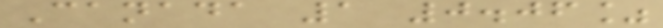Canada 1 0.06%
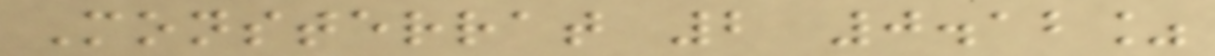Monsterrat 2 0.12%
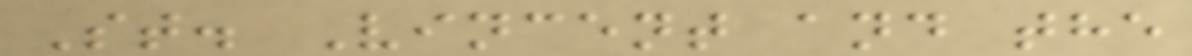St. Vincent and the
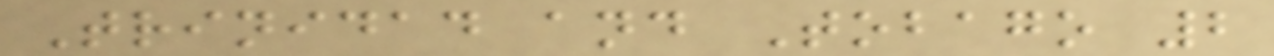Trinidad and Tobago 2
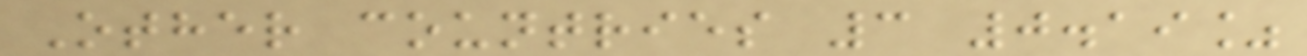Other countries 3 0.19%
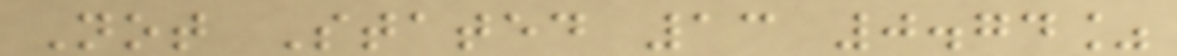Not Stated 13 0.74%
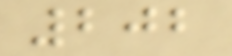202
